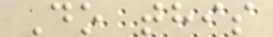Do this
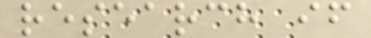research if
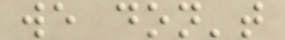we don't
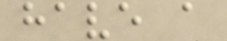have a
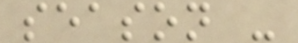season -
